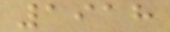1918
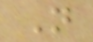N
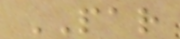PAR
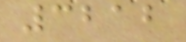3212
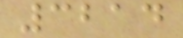3214
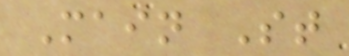Main St
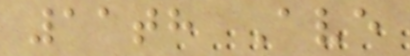11th Ave
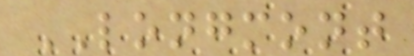LONGMONT
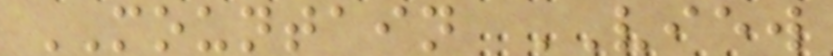MOUNTAIN VIEW
